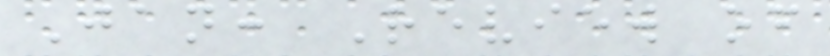Jan: Review of
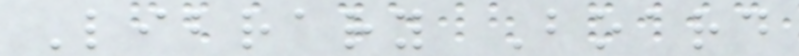Library Board
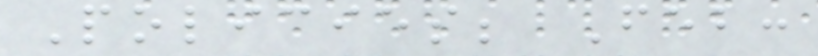Policies; Feb:
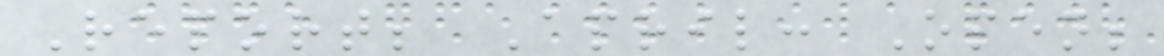Report; April: Open;
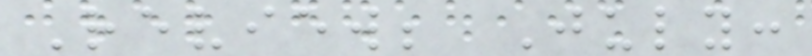Review; July:
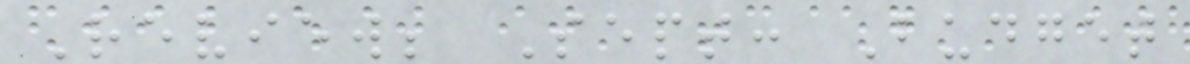Review; Sept: Budget
